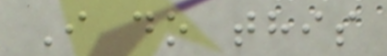I do this
